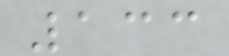133
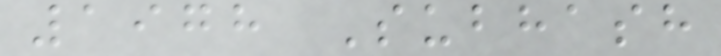1978 Subhash
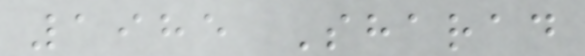1985 Sharad
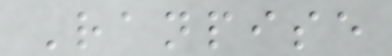Ranpise
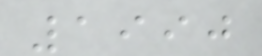1990
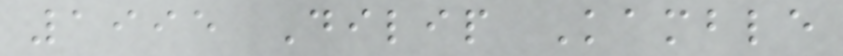1995 Dilip Kamble
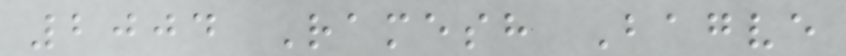2004 Ramesh Bagve
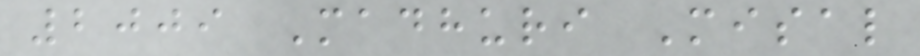2009 Madhuri Misal
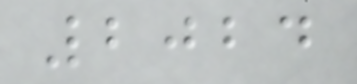2024
